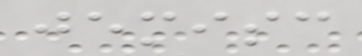jemisc
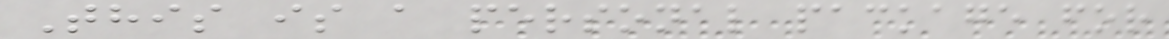This is a personal package for
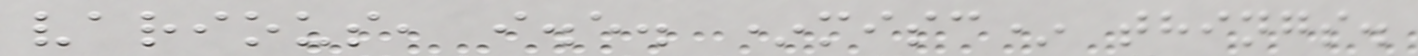various, i.e. *misc* things.
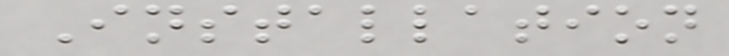Installation
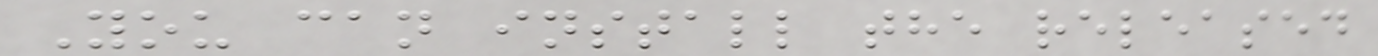You can install the released
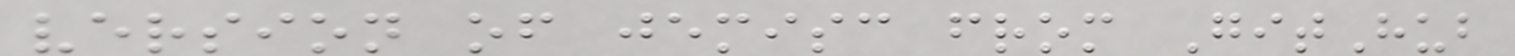version of jemisc from GitHub
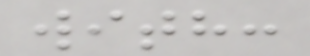with:
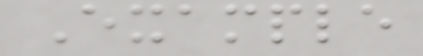Example
